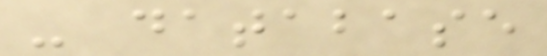- database
